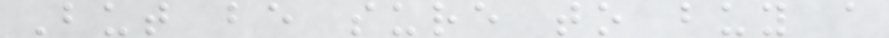But be sure to buy a
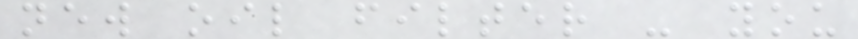new oil filter - you
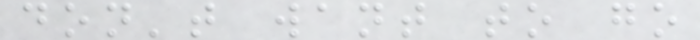don't want to go
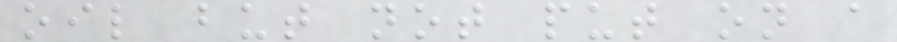oil but not put on a
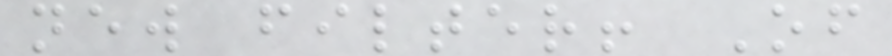new filter! Of
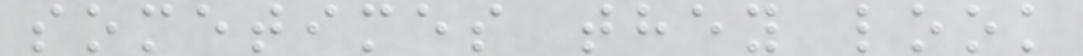sometimes they look
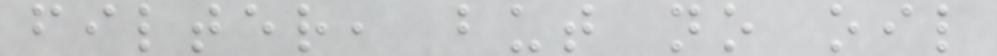filter, but no oil
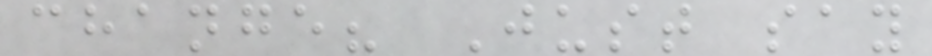change? Just say
